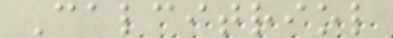Calcitriol
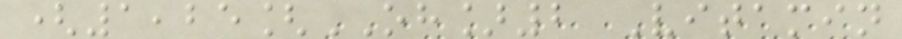(1,25[OH]2 Vitamin
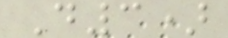D3)
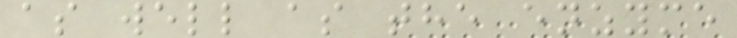as well as the enzyme
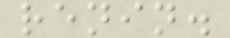renin.
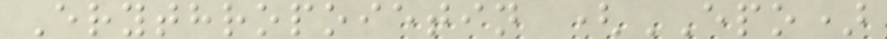Erythropoietin (EPO)
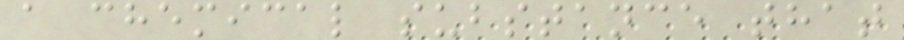a chemical substance that
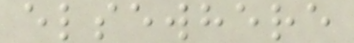elsewhere
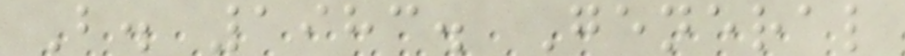B. 1983. General
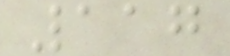117
